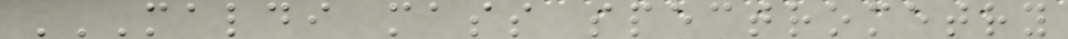MALDI MASS SPECTROMETRY
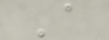A
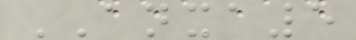ANXA5
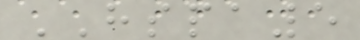HSPA5
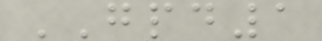GPD1
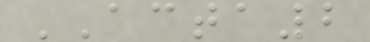ACTA2
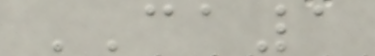CA1
